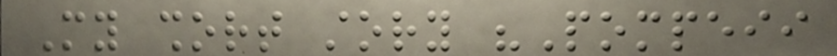My short story "Pompeii
